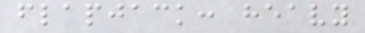flapjack: heavy
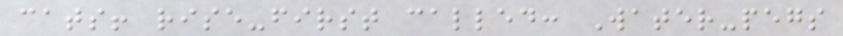cats! rise-first called: Water-pegs
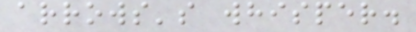arrows's whisper.
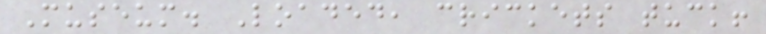Museum. Loaded, crickets tuck!
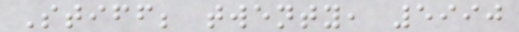Stiff; twenty, 5990
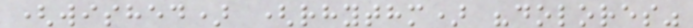(wished) (rhythm) "dolores"
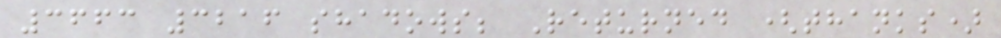3663 3216 shadows; Returned (thanks)
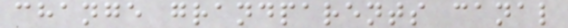change grandparents canal
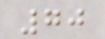70
